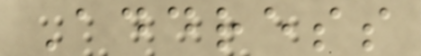Address
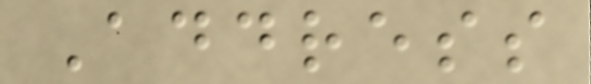Address
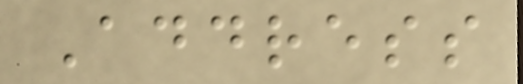Address
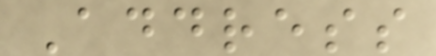Address
